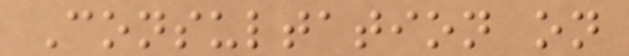Consultation on
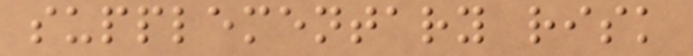supplementary risk
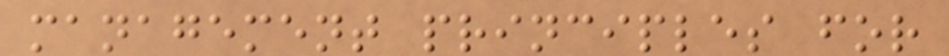management principles for
